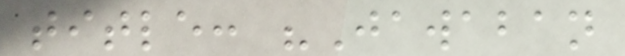title: "Jawaban
